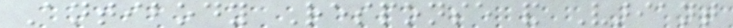Antibody Response and Variant
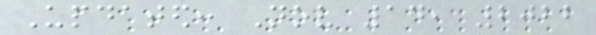Updated: Nov 14, 2022
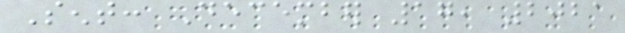Sent: December 17, 2021
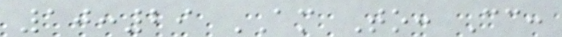10:29 AM To: Cc:
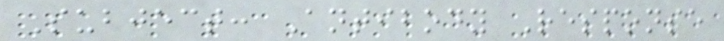Subject: Antibody Response
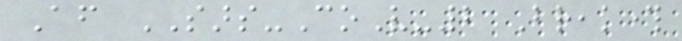After SARS-CoV-2 Breakthrough
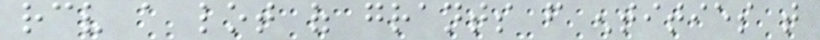receive a lot of grants from entities that
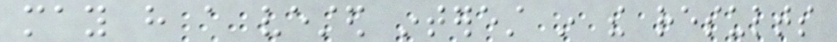may have a vested interest in the results
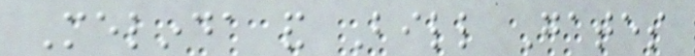Melinda and Bill Gates
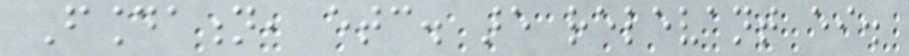Foundation, etc. are relevant either.
